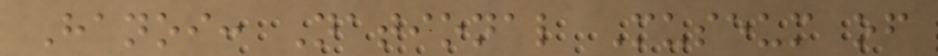Hanoi: National Museum of
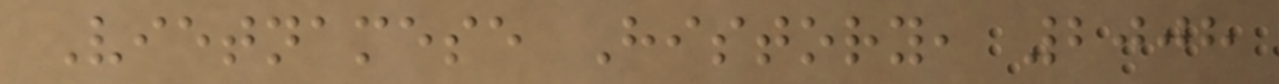Vietnamese History, 2008
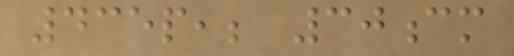435p,; 30cm
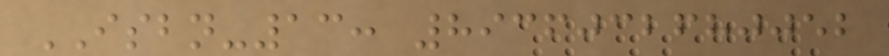ISBN-13: 8936032680052
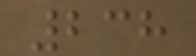238
